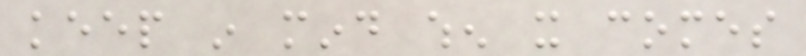keep in mind when it comes
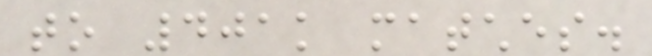to 401k matches.
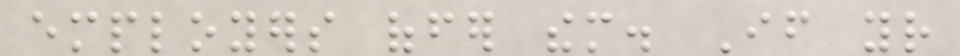employers offer them. If your
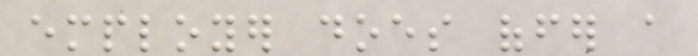employer does offer a
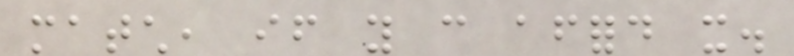match, if you can afford it.
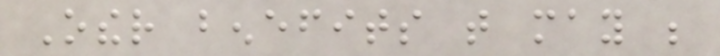Other benefits that may be
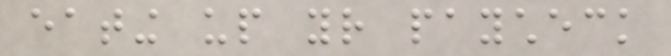eating up your paycheck
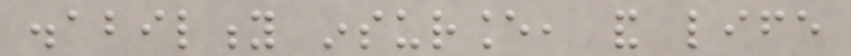disability insurance, and life
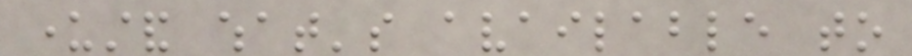understand what's available to
